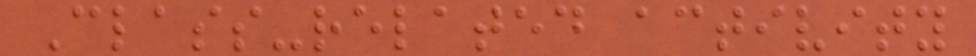Class-related activity
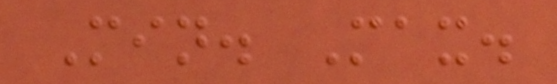Min. Max.
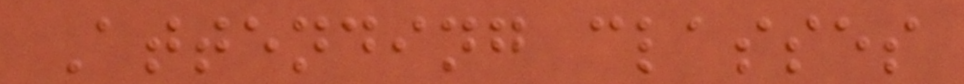Attending classes
